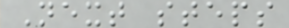Next steps
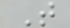T
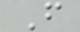F
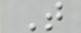T
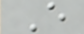E
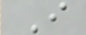I
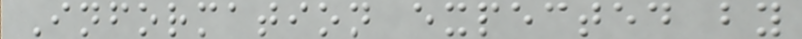Information expected by
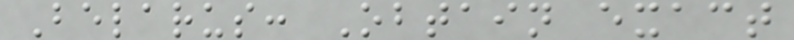Belarus: Obtain exact
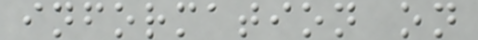information on
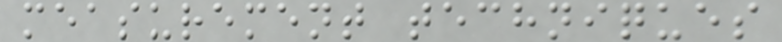measurement techniques
